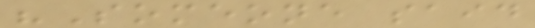"Someone said
